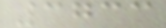3733
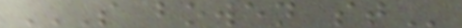S BOWEN ST
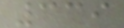339
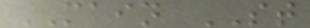MAIN ST
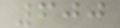600
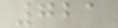721
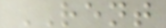RENT
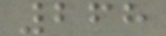268
